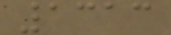1313
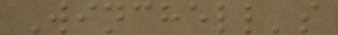Winchell's
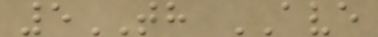5TH AVE
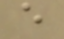e
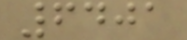6401
